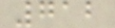712
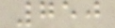750
